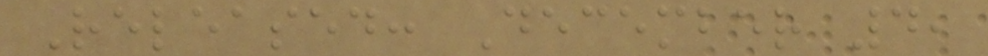Released: December 4,
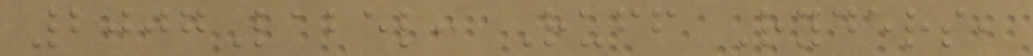2007Label: Ruff Ryders,
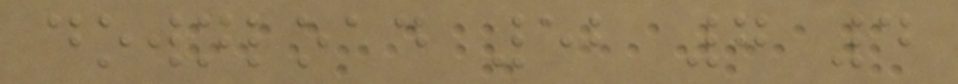download 52 7 4
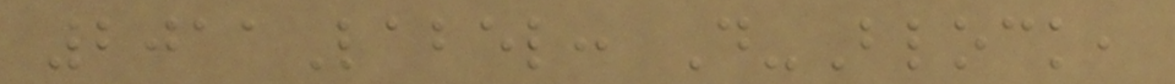2011Label: D-Block,
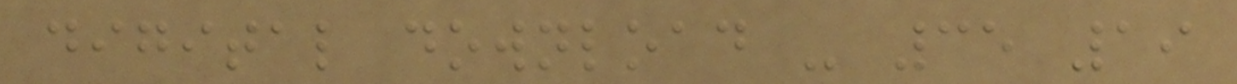digital download - 35 19
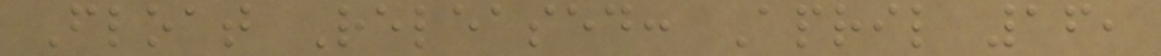Float Released: April 16,
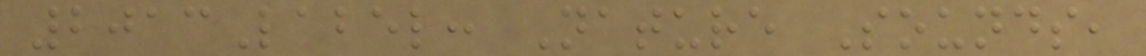2013Label: Nature Sounds,
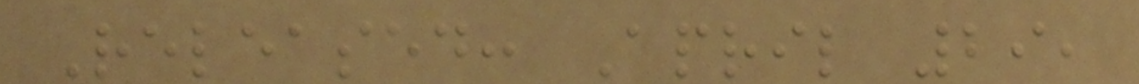Released: April 29,
